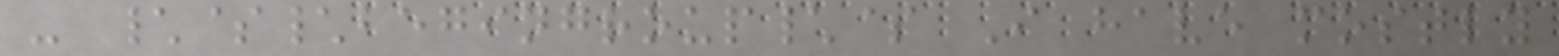- \$\begingroup\$ I have mostly
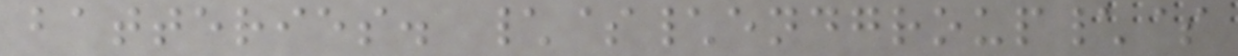batteries. \$\endgroup\$
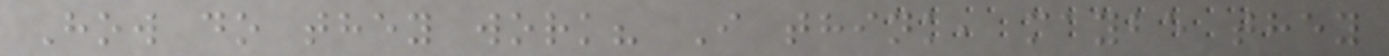How do they work? I think, maybe they
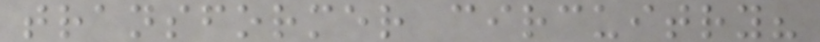transformer circuitry?
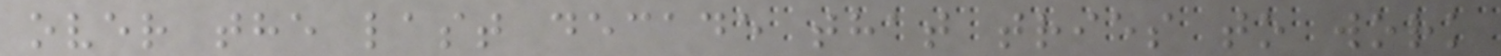over the last decade that tries to work
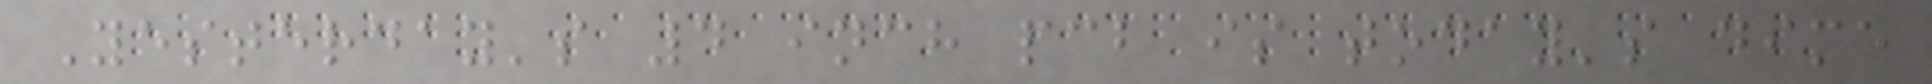Yesterday's 4 inch pcb is today's dime
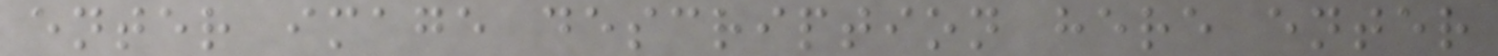enter image description here enter
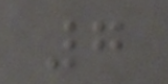7
